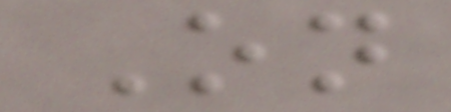On
